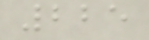225
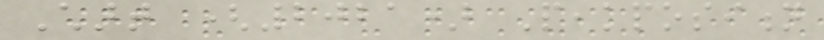Chart (2021) Peakposition
